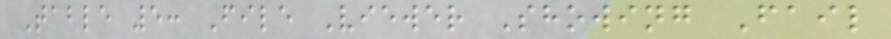Table 5: File Viewer Showing Fail
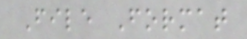File Format
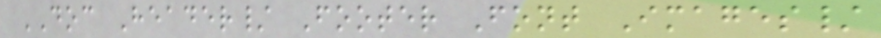DOC Header/ Footer Font Images/
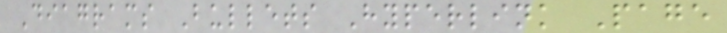Diagrams Bullets Hyperlink Page
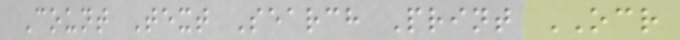Count Text Search Print OCR
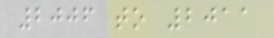2006 to 2011
